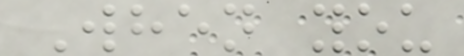When you
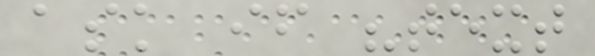ask if "text
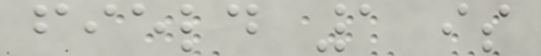field 1 is
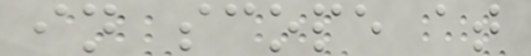in scope at
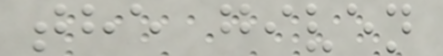the given
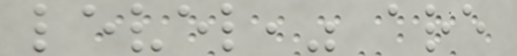level," are
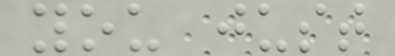you just
